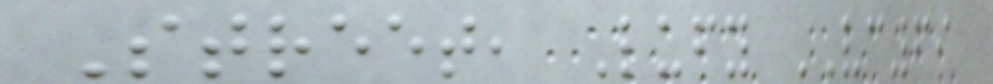Street, Lufy VC69
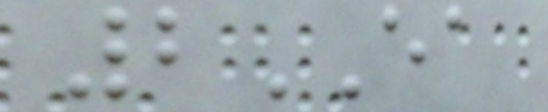2EA
